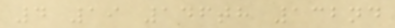4 19 146th 132nd
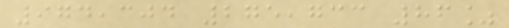974,304 275,733 86%
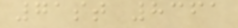71st 8361
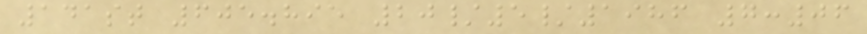141st 605.895 20/5/1986 7:06
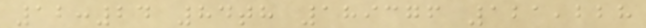12:24 84th 189376 121,228
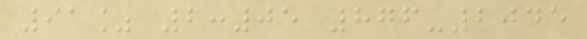91% 2:05 876-2045
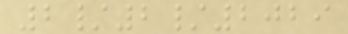2/2/2029
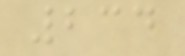234
